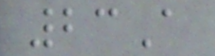23A
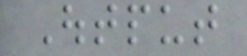Output
